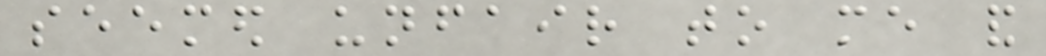seemed unfair to me and
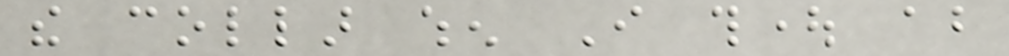the collar when I thought about
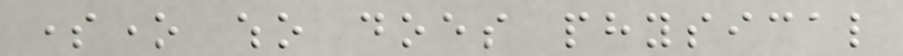someone who does physical
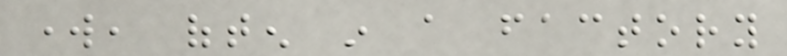work, often in a factory
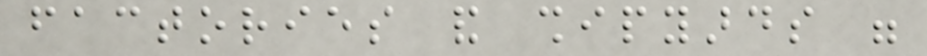factories and shipyards were
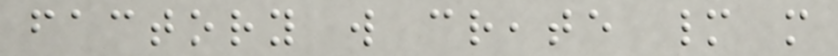factory will create many more
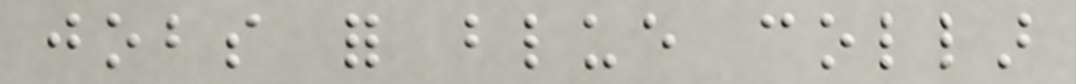jobs for blue collar
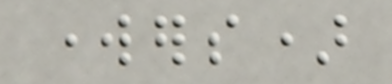workers)
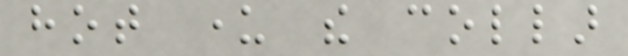hot under the collar
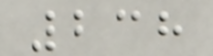238
